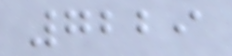7229
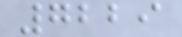7229
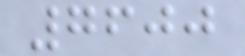7600
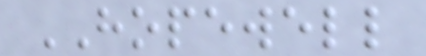HOPEWELL
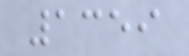1359
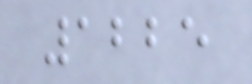1225
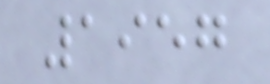1957
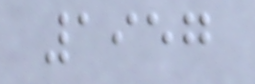1957
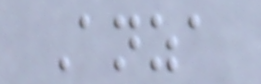Anza
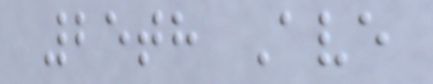25th Ave
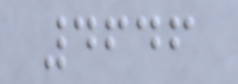4646
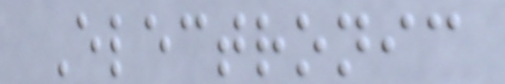Electronic
